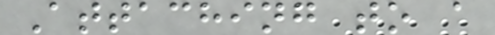Attaching to a
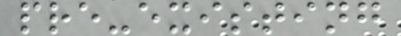pre-existing
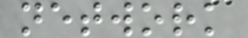network
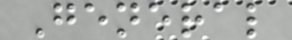General
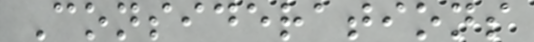Considerations
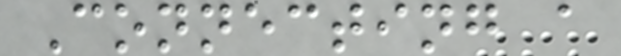Connecting a
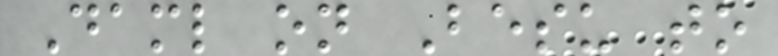Daml on Besu to
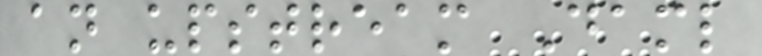an upstream Daml
